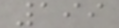199
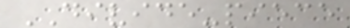DIVIDE-piece
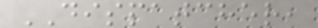DISPATCHER,
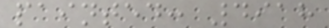painted: 4918
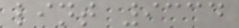lint 9334
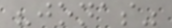"jonas"
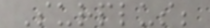Surplus;
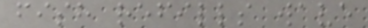fish refills wave
